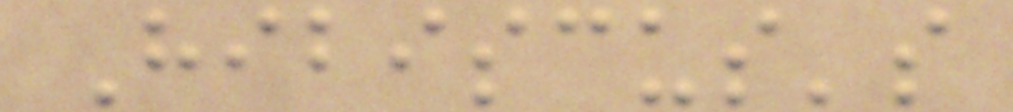Hibiscus's
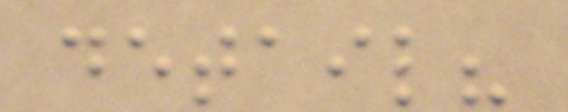detail?
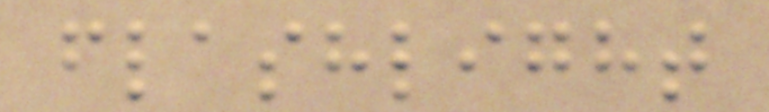flashlight
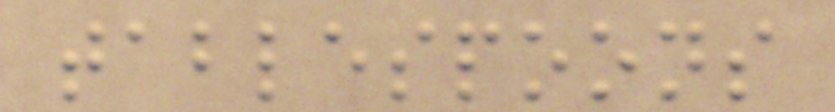tablespoons
